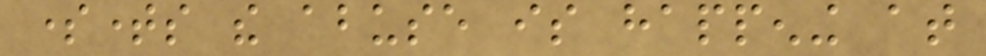sometimes the abuse is happening at
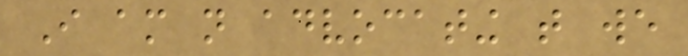I am not advocating that we
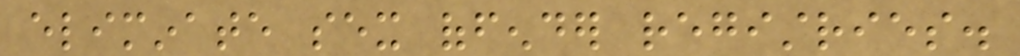eliminate sex offender registries.
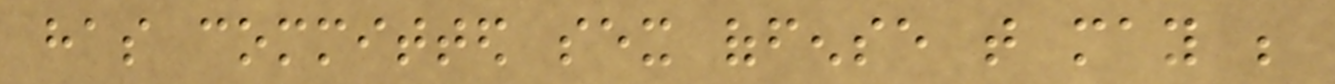has committed sex offense that may be
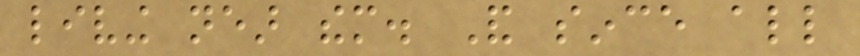living near them. And since all
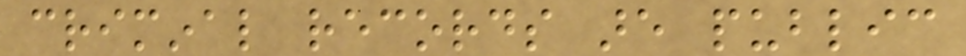criminal records are public
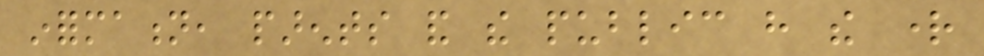information, parents and the public have the right
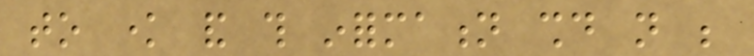to know and this information should not be
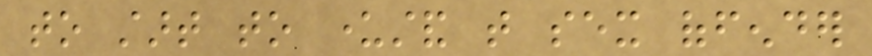to start to understand that sex offender
